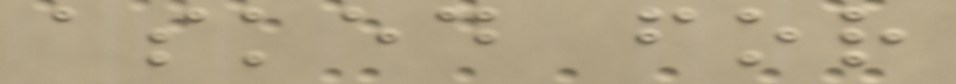asked for
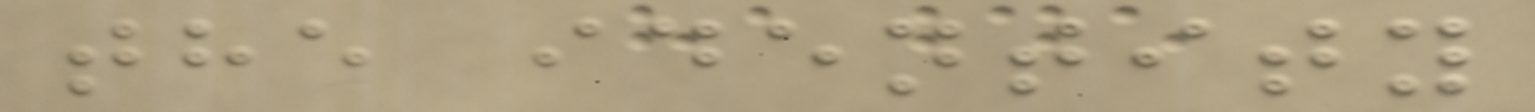the identity
